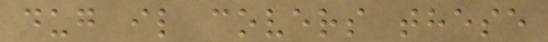dug il covers these
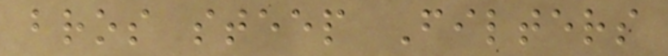bros steep Filters
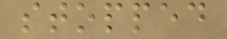stopped
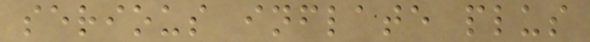serious inflate plus
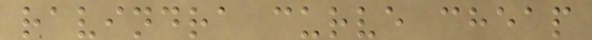ravindra curve cheap
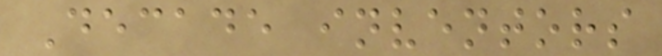Decade inventors
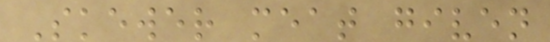Skewer meat given
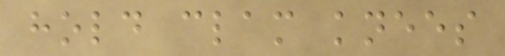hold clam knees
